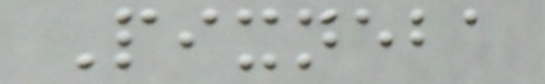Pixneba
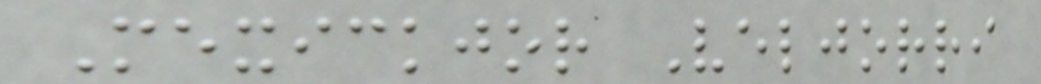Mexickjor Veljorri
